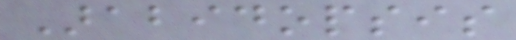Arabidopsis
